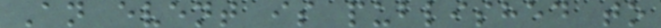An event is published to
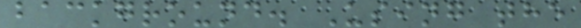background. Using the
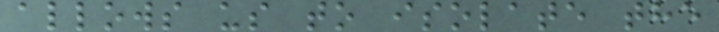allows us to isolate the
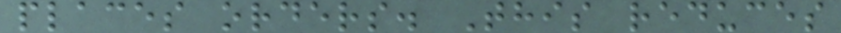places orders. This reduces
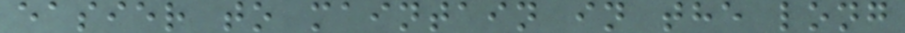easier to maintain in the long
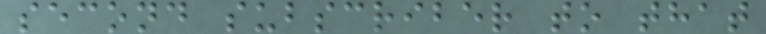second subscriber to that
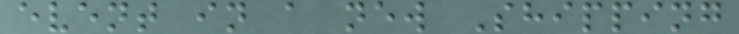event in a new Shipping
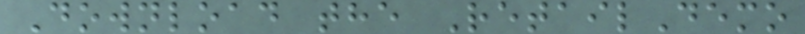Download the RetailDemo
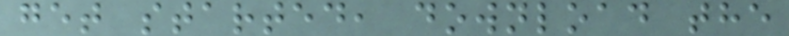get started, download the
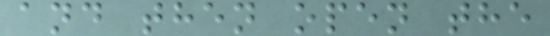and then open the
